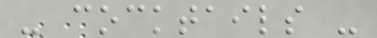- cocktails -
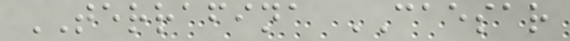TERRAFINA CAESAR
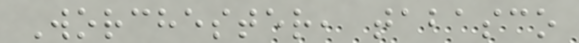Worchester, tabasco
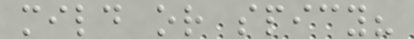mild or spicy?
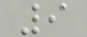9
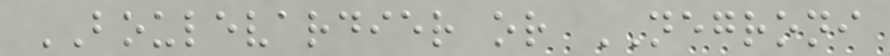BOULEVARDIER or NEGRONI
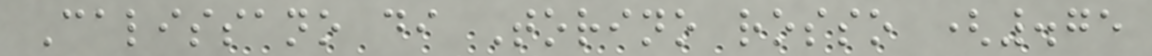Calissano di Torino rosso (.75
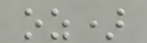oz)
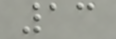13
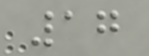17
